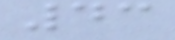43
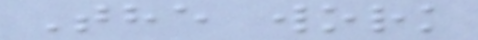The work
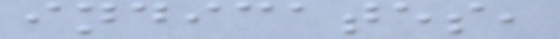indicates,
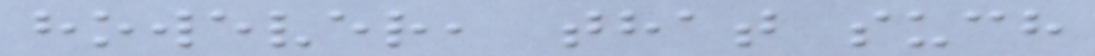however, that such
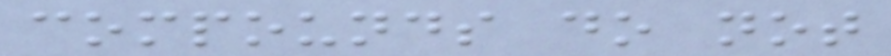compounds do not
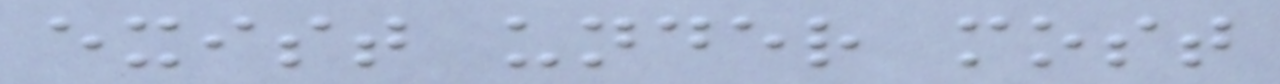exist under most
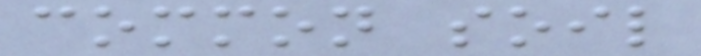common soil
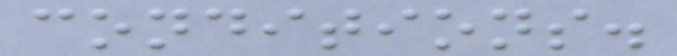conditions.
